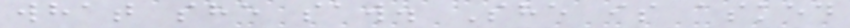what she saw. She is asked
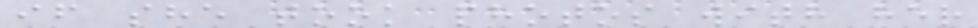if she took photos with her
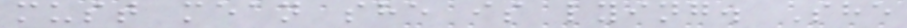must mean she is lying. She
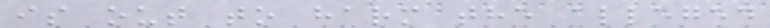is out to harm the alleged
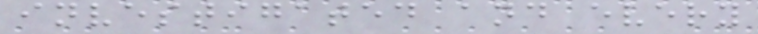investigated and every
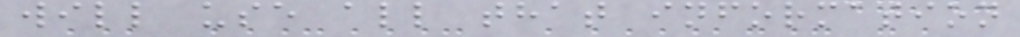will use all that information
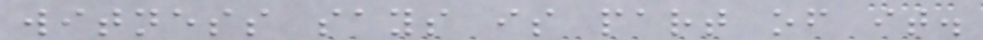witness says is part of it.
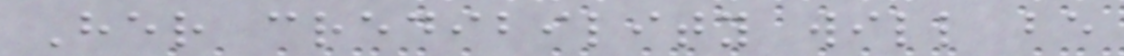Her credibility will be
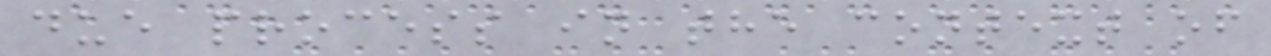due process in the context of
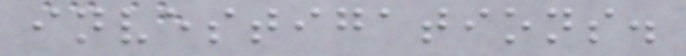investigations.
